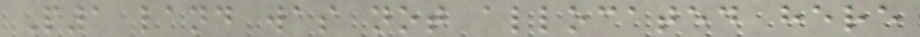P1 land was not allocated here
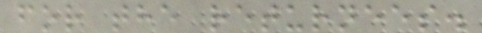for the returnees.
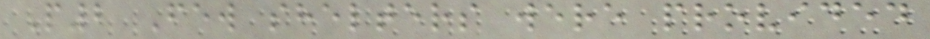P2 Few shelters were provided
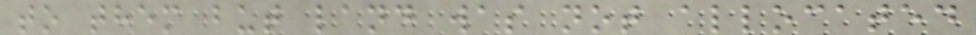to them but land was not allocated
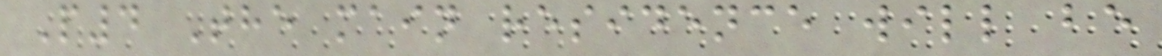P4 The main residence will be
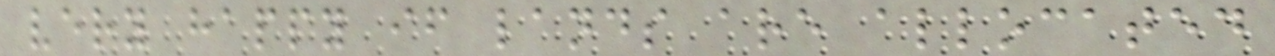very happy if lands are allocated
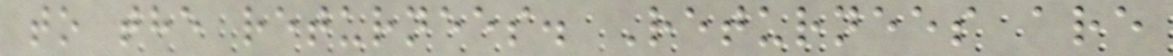to the returnees. Returnees are
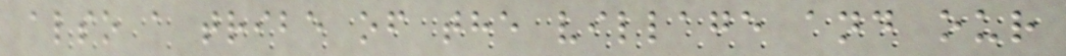also a tribe of the village and our
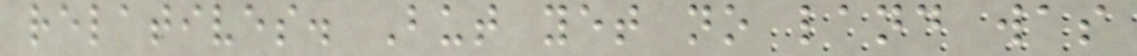relatives. But yet no land was
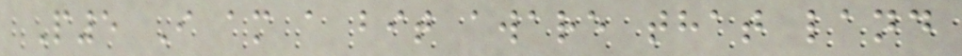P5 I am a bit aware that land
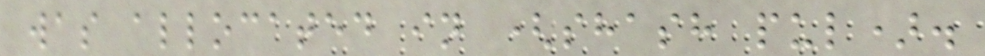was allocated in (shash pul).
